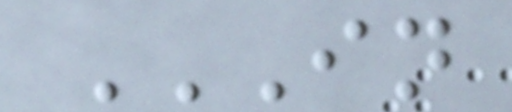IN
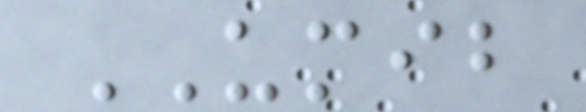UMIB
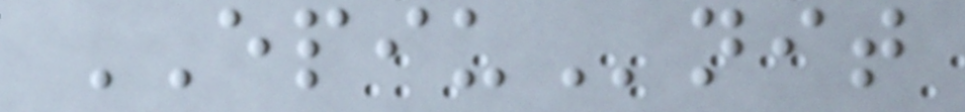EPIUnit
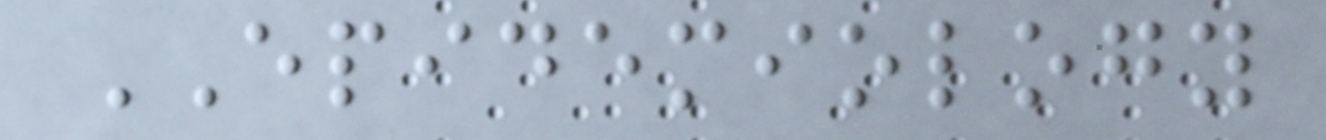EPIDEMIOLOGY
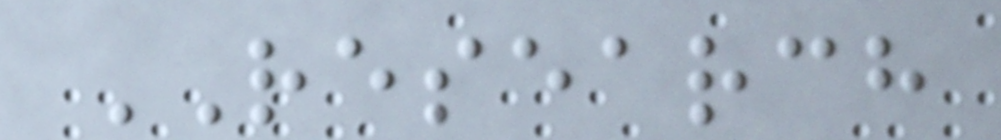RESEARCH
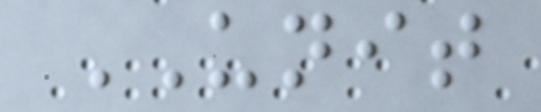UNIT
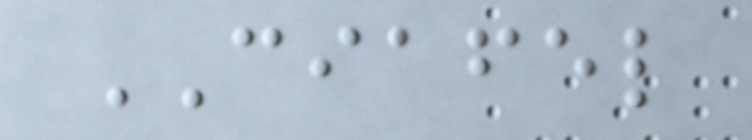CIAFEL
